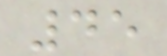45
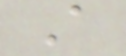A
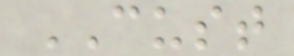CUST
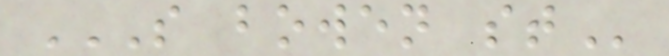S BOWEN ST
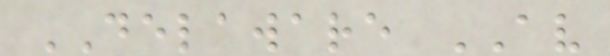DELAWARE AV
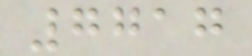7717
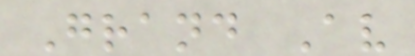Grand Av
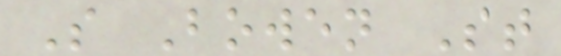S Bowen St
